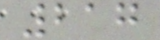217
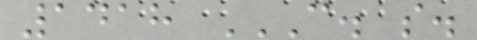1418 C. S.
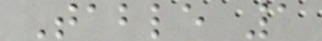Table 1
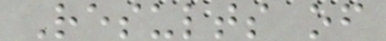Results of
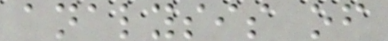analysis of
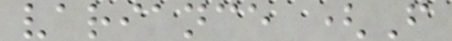variance (F
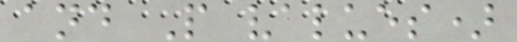and P values)
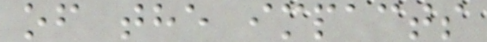of the impacts
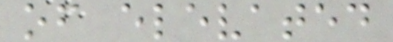of elevated
